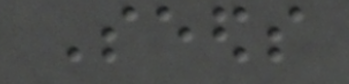Seeds
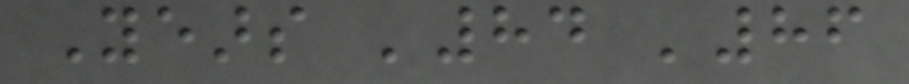Years '84 '86
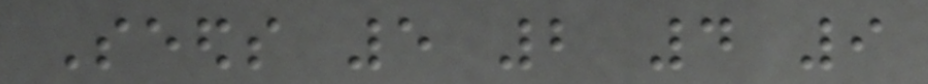Seeds 5 2 4 9
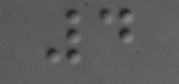4
